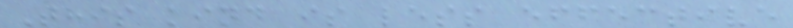This kind is less effective
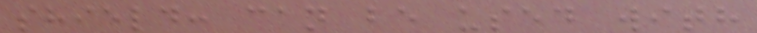shield: can be used with
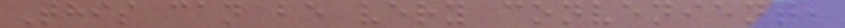This can be very convenient,
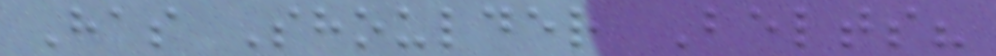Has Shoulder Belts?
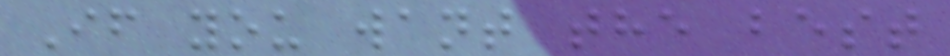If you want the best
